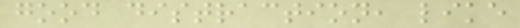good distraction, like
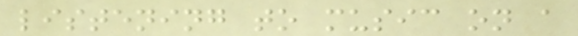listening to music on a
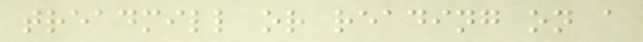treadmill or reading on a
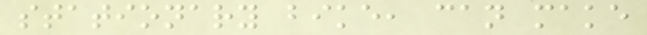stationary bike, can make
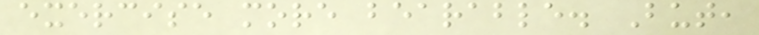exercise more bearable. But,
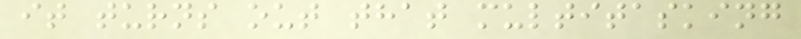it turns out that multitasking
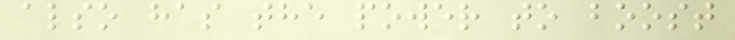also has the power to boost
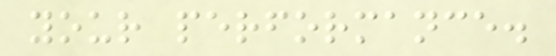your performance.
